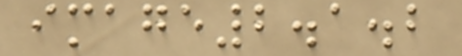image2.1.2
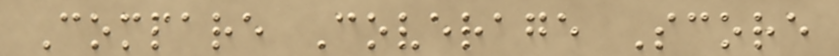Compare Coverage Score
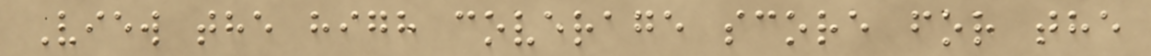View the high coverage score for the
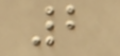2
